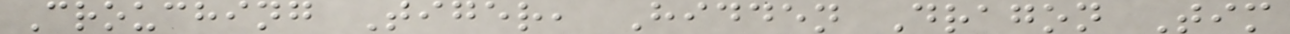Crouching Tiger, Hidden Dragon Tim
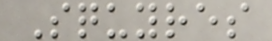Squyres
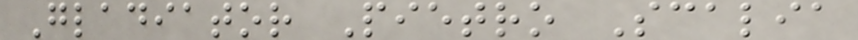Gladiator Pietro Scalia
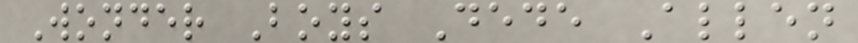Wonder Boys Dede Allen
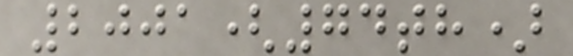2001(74th)
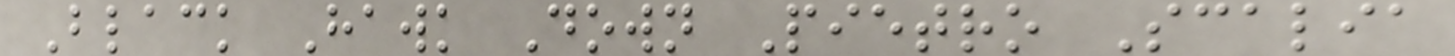Black Hawk Down Pietro Scalia
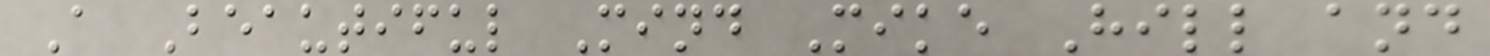A Beautiful Mind Mike Hill and
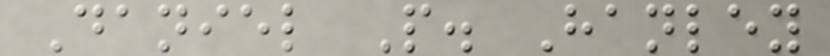Daniel P. Hanley
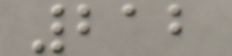212
